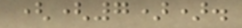((7)).
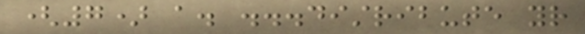(7) a. ...distribute your
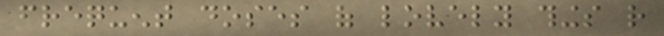frequent doses of lovely things rather
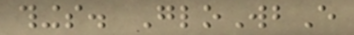things. GloWbE
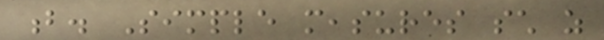b. Simple measures such as
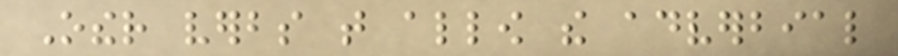Other verbs that allow the adverbial
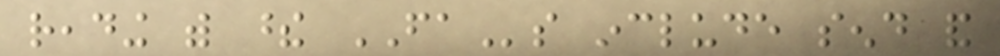reading with these FAs include send and
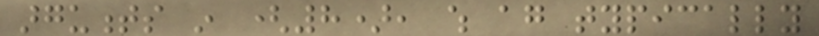arguments in (8), which again typically
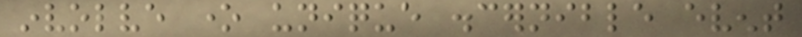involve one unique discernible event
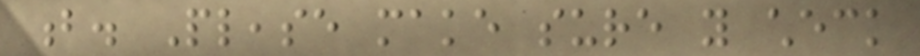b. Please make sure you check
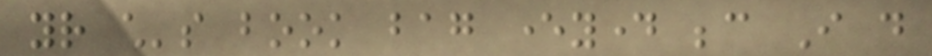your child's book bag everyday because I do
